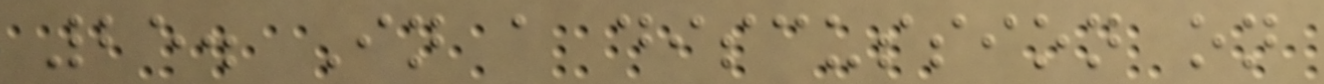25. In a discussion on
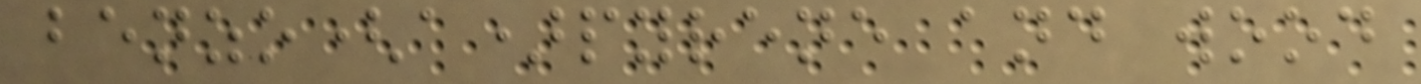benzo(a)pyrene and wood
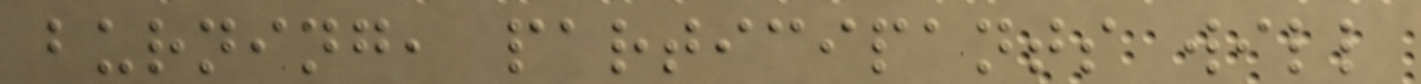burning, participants will
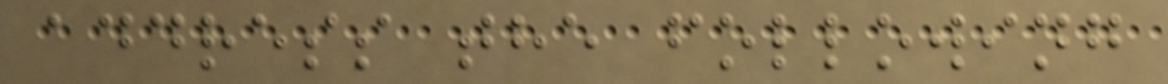address the following
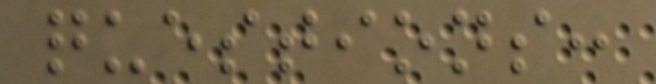questions:
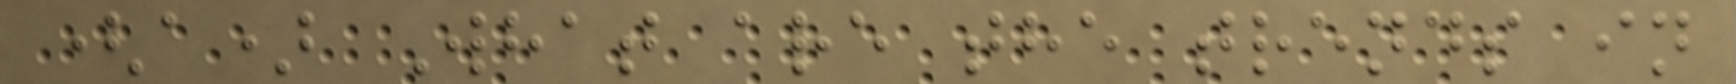(a) What are the trends in
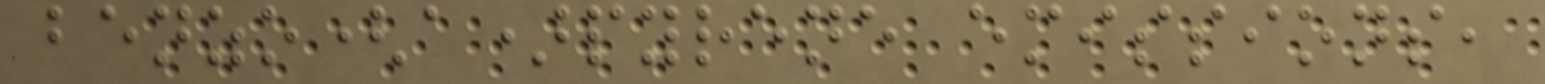benzo(a)pyrene emissions,
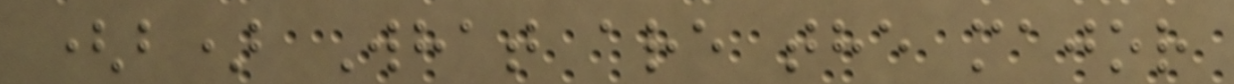(b) What are the major
